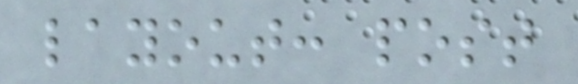layout: post
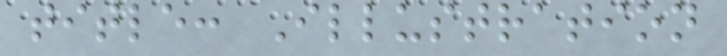title: Illustration
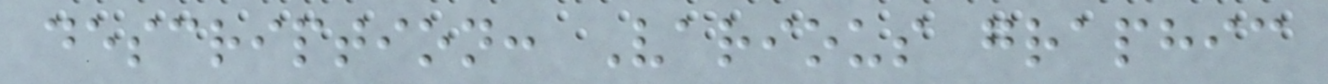description: Various graphic
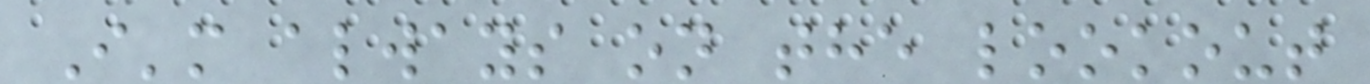I'm always on the lookout
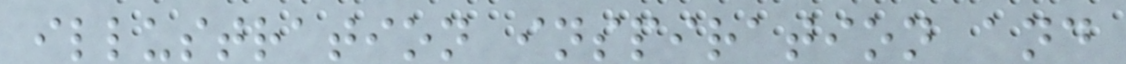illustration inspiration and
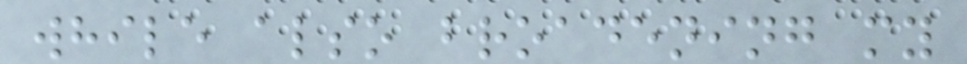while also broadening my
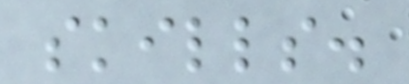skills.
